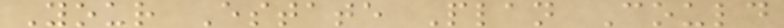Your Estate Plan Could
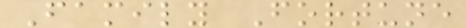Family Fortune
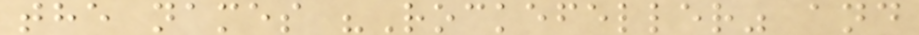the names "Rockefeller" and
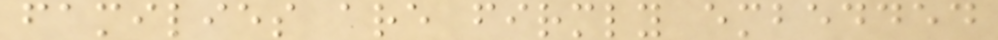families are firmly embedded
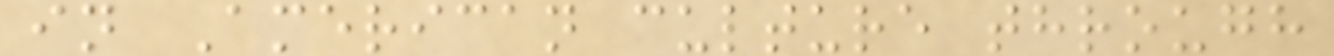in American culture through
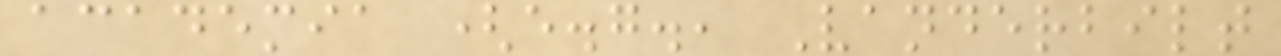academia (e.g., Vanderbilt
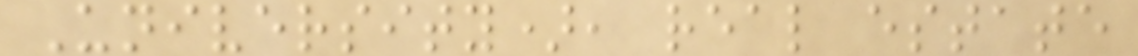University), real estate
